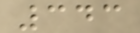343
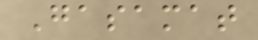Gasamat
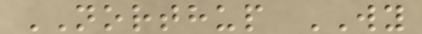NORTHUP WY
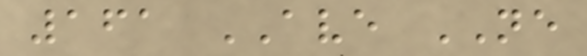161 AVE NE
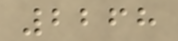2268
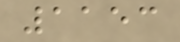1153
